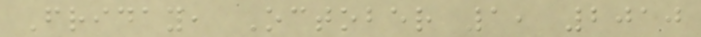Friday, October 1, 2010
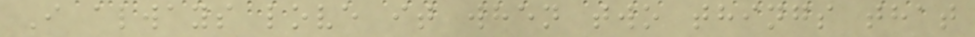I always love it when two things that
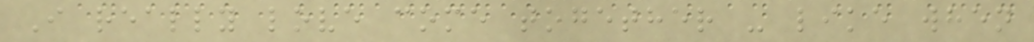I really love come together - like when
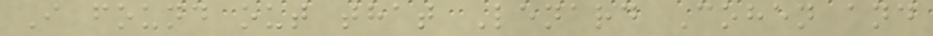I found out that Lenard Cohen and
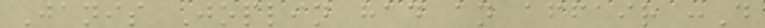Janis Joplin had an affair :D
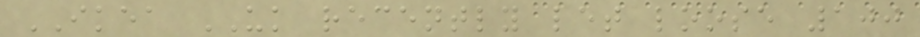IKEA UK recently let loose 100
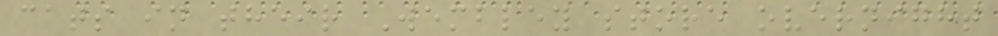cats in their Wembley store overnight
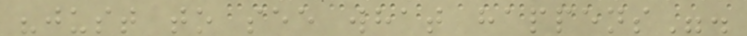"just to see what happens".
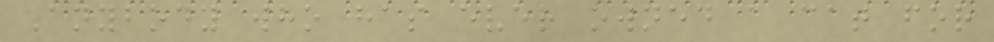Anybody who has ever owned a cat for
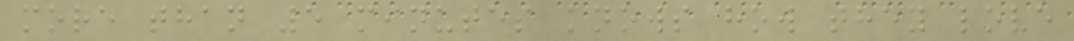more than 5 minutes knows how they love
